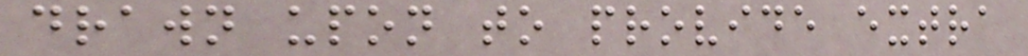drawn upon to provide extra
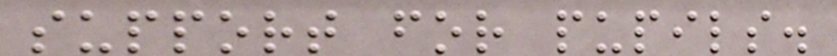support for pupils.
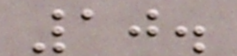10.
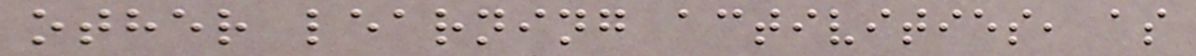other learning activities, as
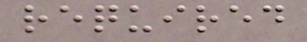required
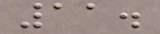11.
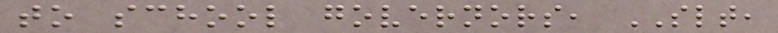to school governors, SLT,
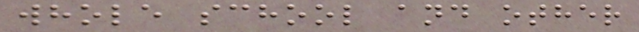whole school and other
